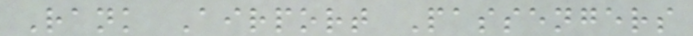Rank Airport Passengers
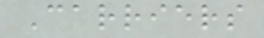Carriers
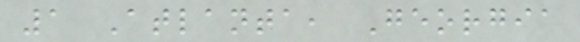1 Atlanta, Georgia
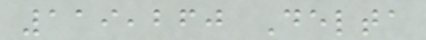119,260 Delta
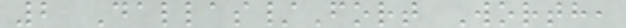2 Dallas/Fort Worth,
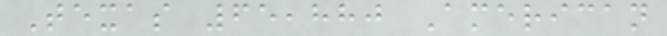Texas 65,880 American
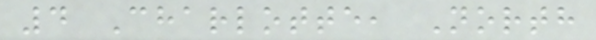4 Charlotte, North
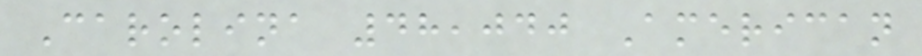Carolina 48,040 American
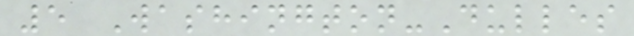5 Washington-Dulles
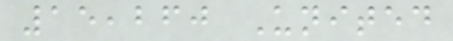15,260 United
